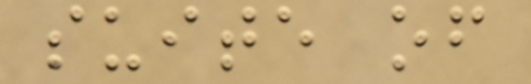suite of
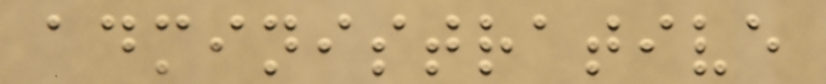administrative
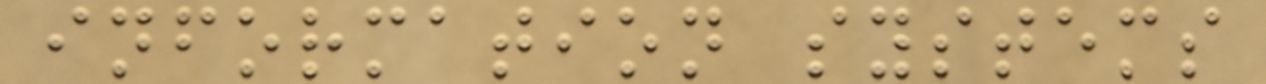information systems
